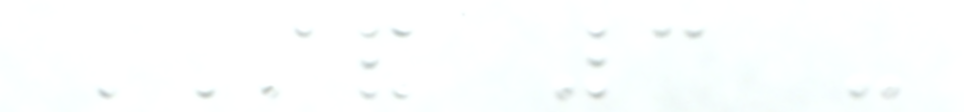STAND 3 -
